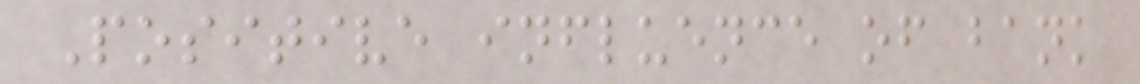Positive influence of bank
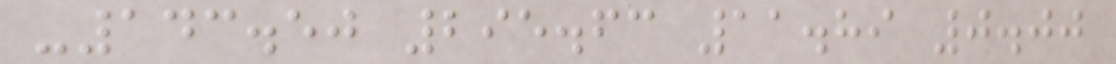-143.50 295.63 11.89 0.00
